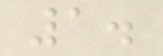1.
